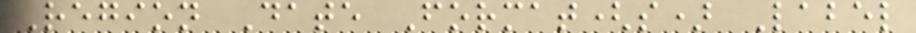Region Date Format(s) Label
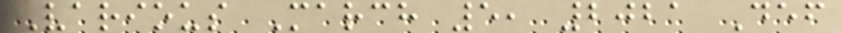Various March 5, 2021 Def
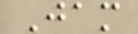Jam
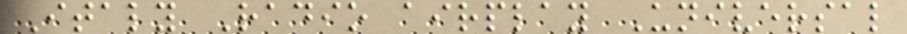Italy Radio airplay Universal
